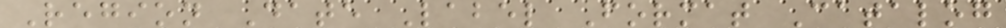Region Date Label Format Catalog
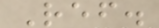Ref.
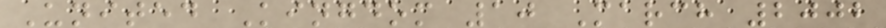United Kingdom 10 March 2002
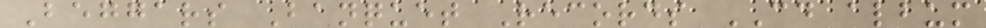Beggars Banquet Records CD album
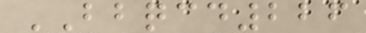BBQCD226
